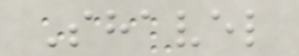Shavel
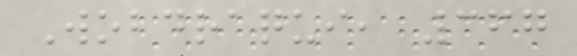Wobdraqui, 367
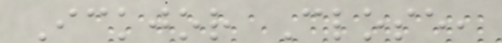Ickjor Close,
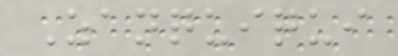Zanquiqui
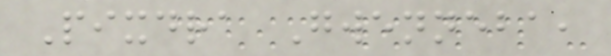Pixdra Gwenneba,
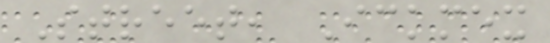Street, Ickmex
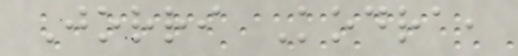Jorri Kodra,
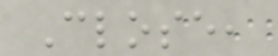Close,
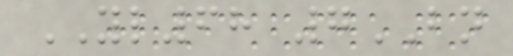YL68 7BN
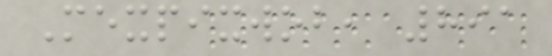Mexpixwob, 891
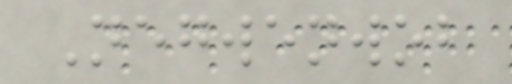Negwenwob
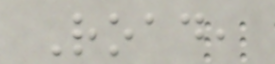Road,
